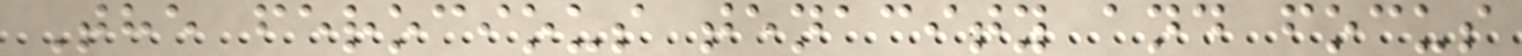The ferocious tenacity and focus
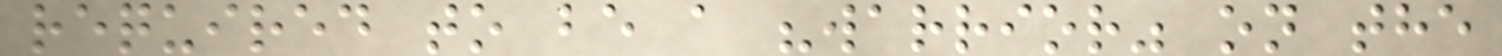required to be a "warrior" on the
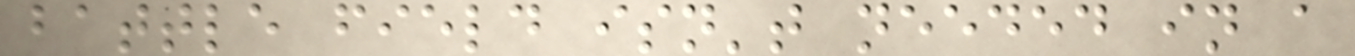battle field isn't needed in a
